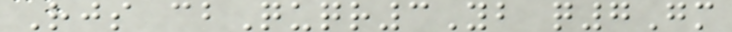Rjs cbQuqr3Yb q7Gm
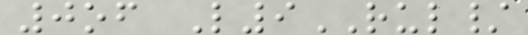0of L9RUL/
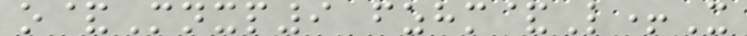o&Mnxp9 fzhm&L+X
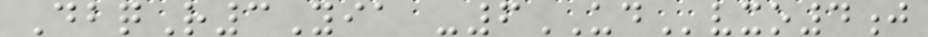DbqR3Yia -6UDvxo4j
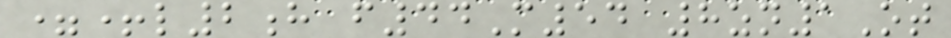=+l2h f44M54 8zn1Ot
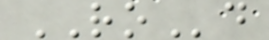ROd
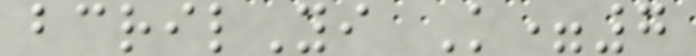bcrilYi K=7
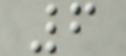6
